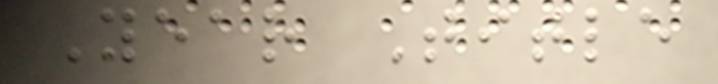Year Title
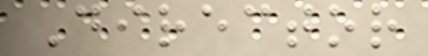Director
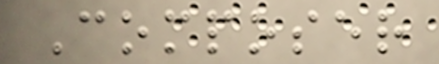Composer
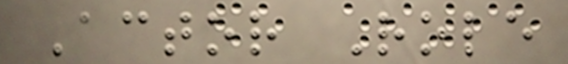Actor Role
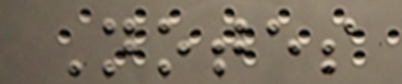Notes
